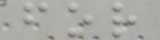for
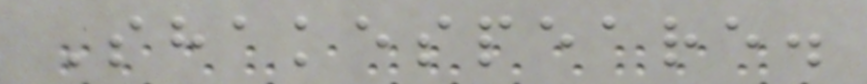Shakespeare.
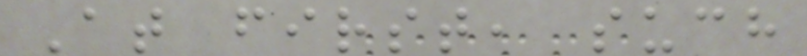At first, such
